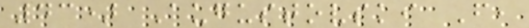43) Augustovski F,
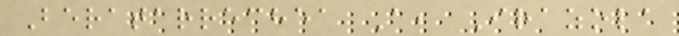Beratarrechea A, Irazola
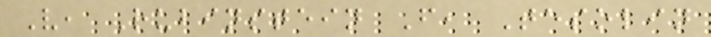V, Rubinstein F, Tesolin
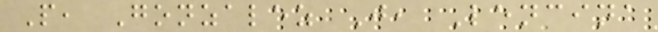P, Gonzalez J, Lencina
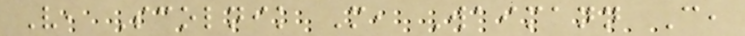V, Scolnik M, Waimann C,
